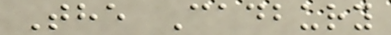The Cadbury
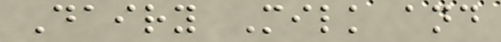Dairy Milk and
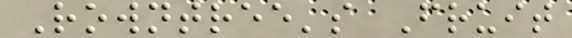Rowntree's Fruit
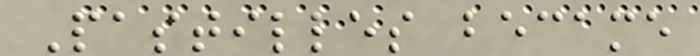Pastilles became
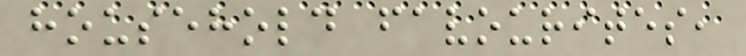household favourites,
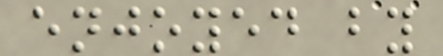enjoyed by
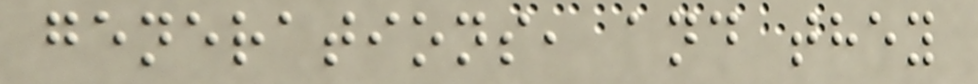generations, and they
